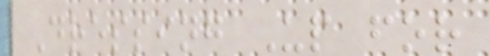Dressing Up for
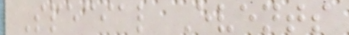Special Events
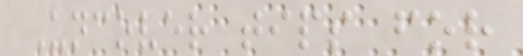Uncover tips for
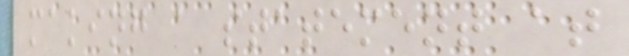making a statement at
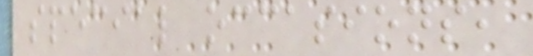special occasions,
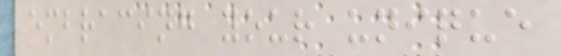embracing your unique
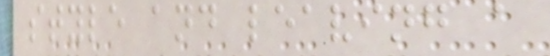style and leaving a
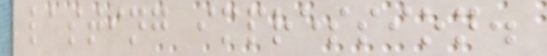lasting impression.
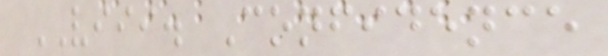VIII. Confidence
